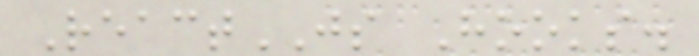ReactJS Hooks.
